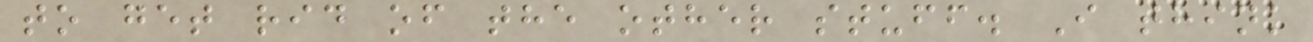to get rid of the other stuff. I think
